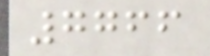7766
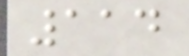114
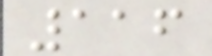116
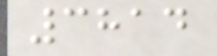3814
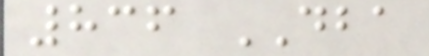836 DBA
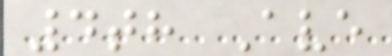4th Ave
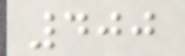400
